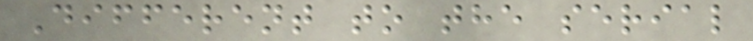Different to the serial
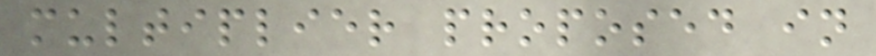multiplier proposed in
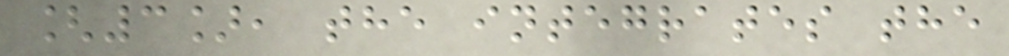[3], the integrates the
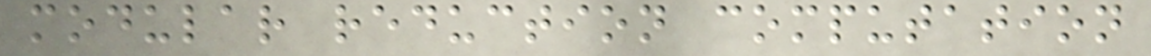modular reduction computation
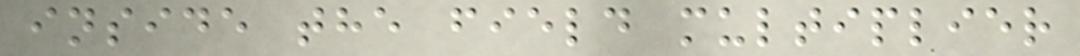inside the field multiplier
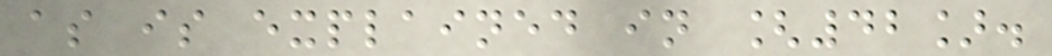as is explained in [42].
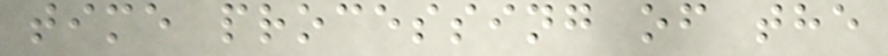time processing of the
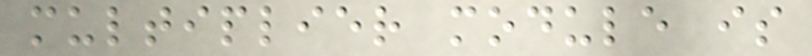multiplier module is
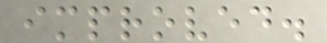improved.
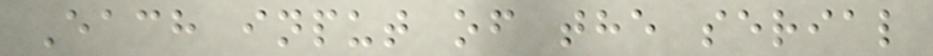Each input of the serial
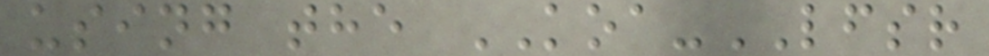using the KOA-LFSR
